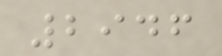2946
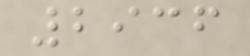2936
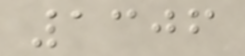1306
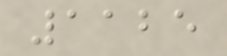1125
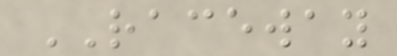RACEWAY
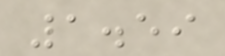1.59
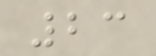23
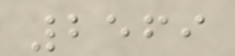2569
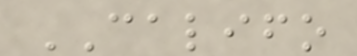CALIFO
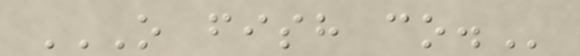O FISH CO.
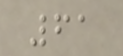61
